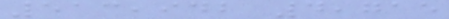513,942 4,715
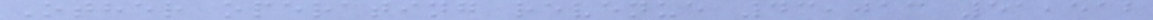Other operating revenue 43,013 51,512
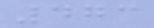473
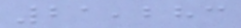21,283
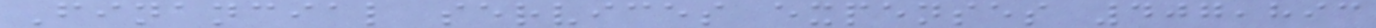Financial services expenses 407,893
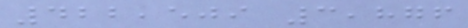422,509 3,876
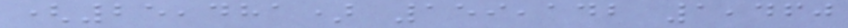(25,481) 159,142 1,460
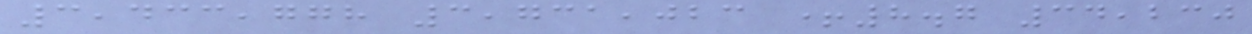3,433,778 3,731,023 +8.7 34,230
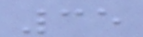35
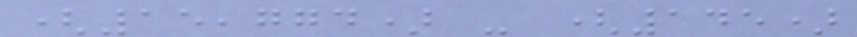(15,774) - (145)
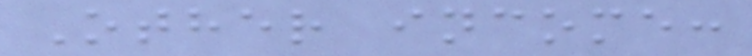Other income:
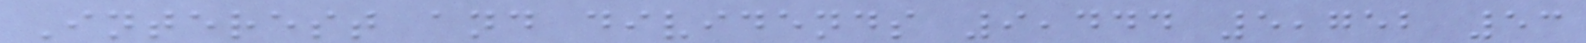Interest and dividends 9,444 5,752 53
